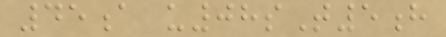45a u08sT5h
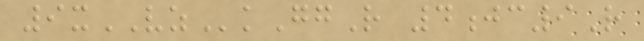9xVZkGgR 4jc9R
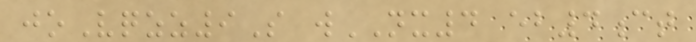joVqzz9S wNX4 eb4ct
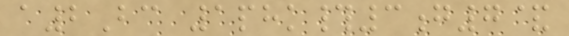a2Bc 1phk#3g7&
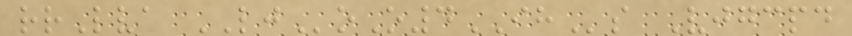rrLva LJoO4IHs Vjgcpd
